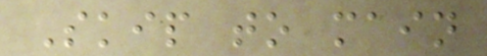Skip to main
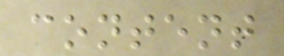content
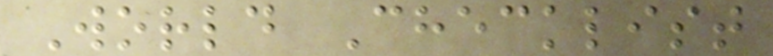World Checklist
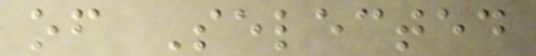of Selected
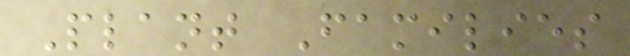Plant Families
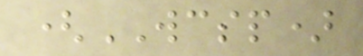(WCSP)
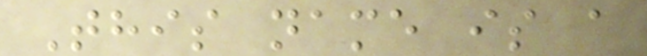This name is a
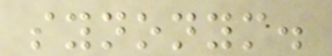synonym.
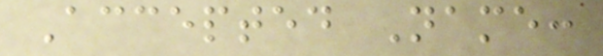Accepted Name:
